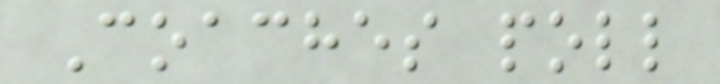Coaches poll
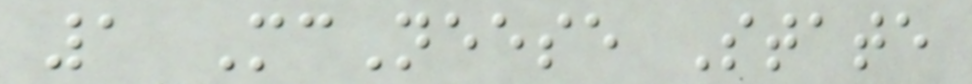1 McNeese State
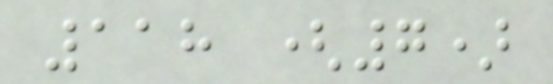118 (7)
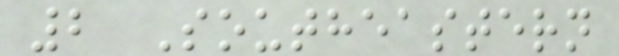2 Southeastern
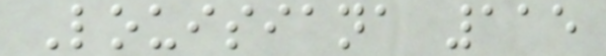Louisiana 115
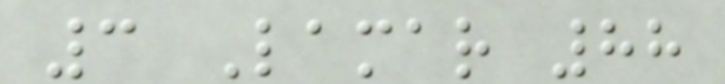3 Lamar 88
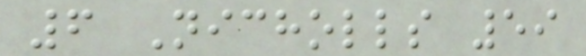6 Nicholls 59
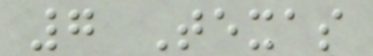7 Texas
